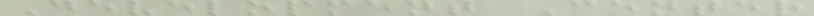Development Center
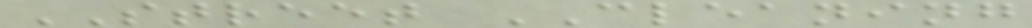STREET CLEANING
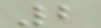2
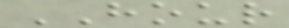HOUR
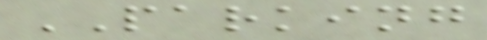PARKING
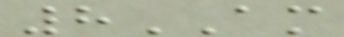8AM
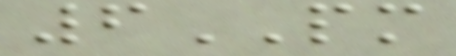6PM
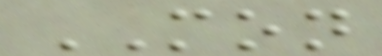MON
